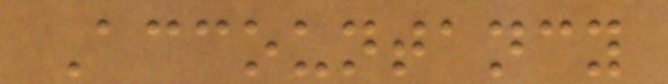Accountancy
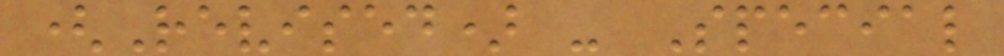(Revised) - Special
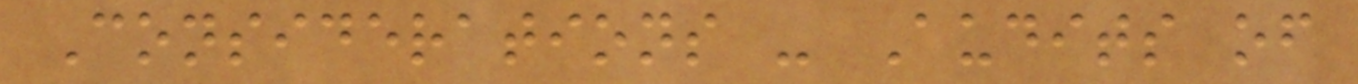Considerations - Audits of
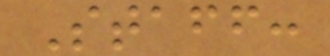Staff:
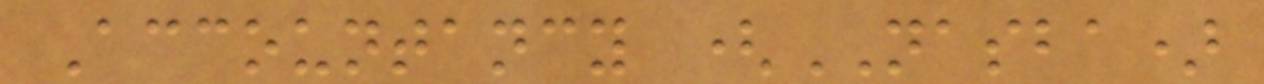Accountancy (NASBA)
